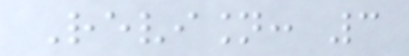Revision: 3
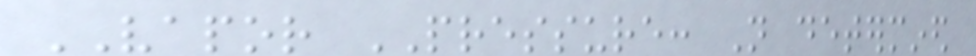VAPOR PRESSURE: Not determined
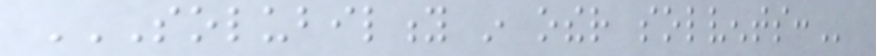SOLUBILITY IN OTHER SOLVENTS:
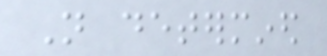Not determined
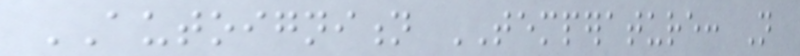AUTOIGNITION TEMPERATURE: Not
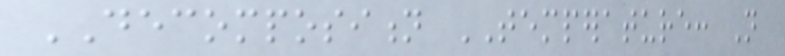DECOMPOSITION TEMPERATURE: Not
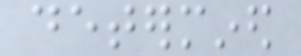determined
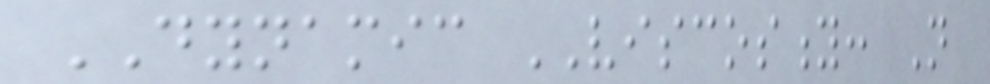DYNAMIC VISCOSITY: Not
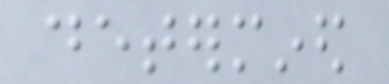determined
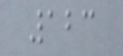123
